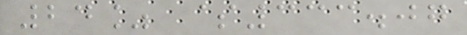24% $333.07
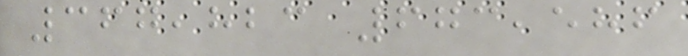367,823 673,586
